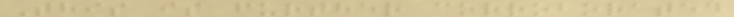This is further corroborated
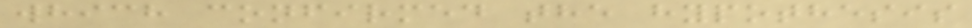which confirmed the hypothesis
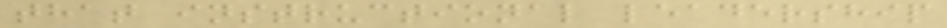that instructional leadership
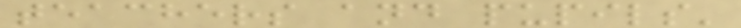teachers and pupils'
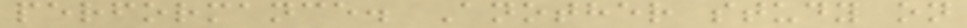performance. Another study on
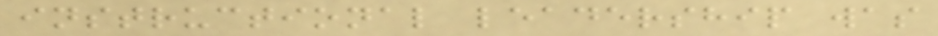instructional leadership was
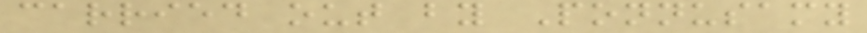carried out by Ponnusamy
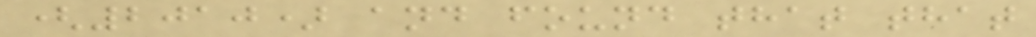(2010) and found that that
